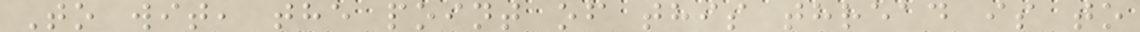To wit, the point of this thread is to
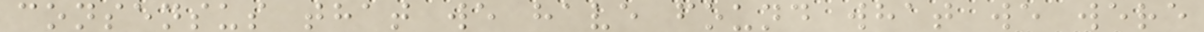consensus that we have found what we were
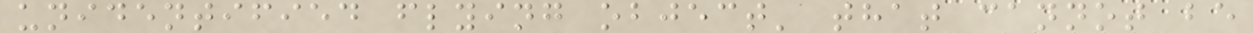unidentified flying object' that cannot be
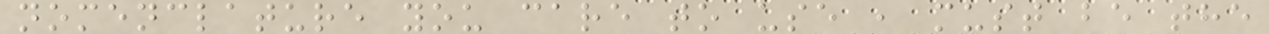nomenclature you care to use , must be the
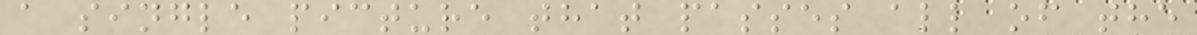a single picture that passes all of the
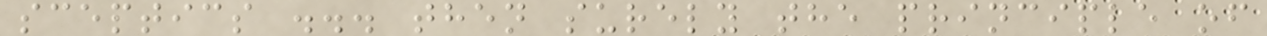sceptics ... then surely the principle of
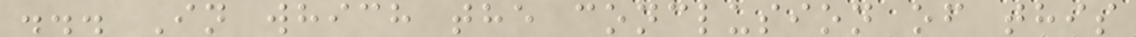... In which the conclusion of this
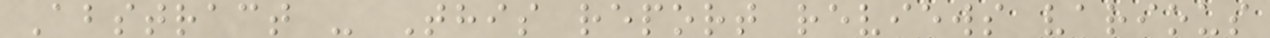Abstract - This report reviews various
